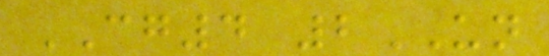CG4 2UN
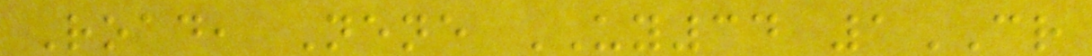Road, Nene UY34 1CR
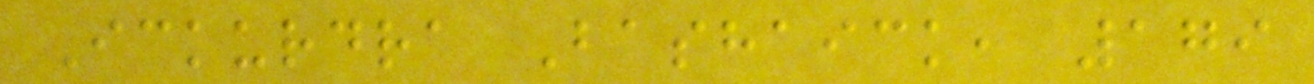Ickurdra Bashaick, 179
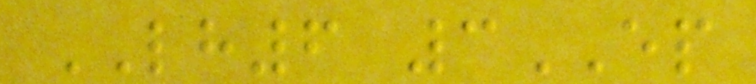LH6 3EP
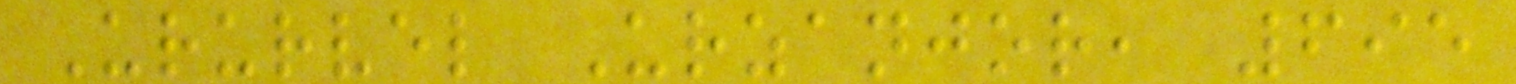Ururvel Urzanjor, 695
